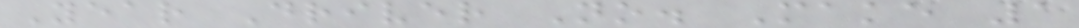Year Driver No. Make 1
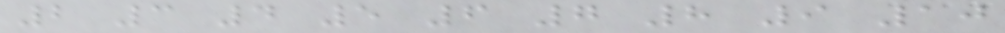2 3 4 5 6 7 8 9 10
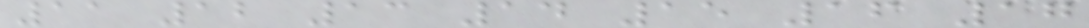11 12 13 14 15 16 17
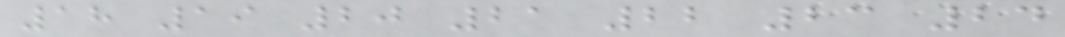18 19 20 21 22 23 24
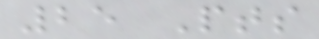25 Pts
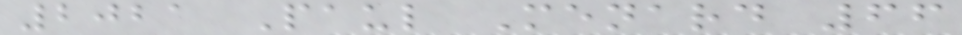2021 Paul Menard 66
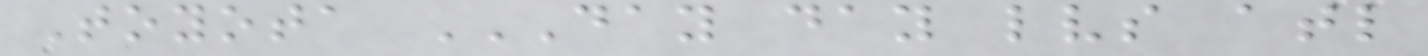Toyota DAY DAY LVS ATL
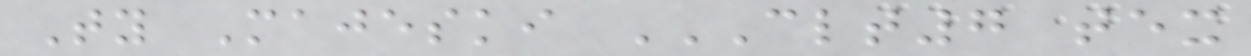Ty Majeski CLT7 TEX
